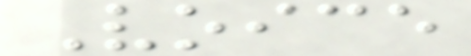Voice
